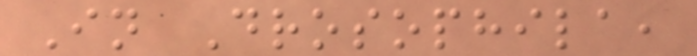In Drosophila,
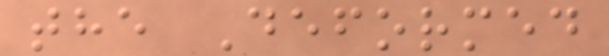the Deformed
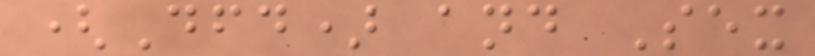(Dfd) and Sex
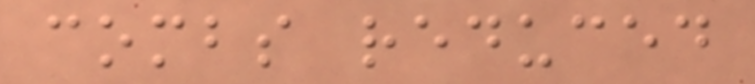combs reduced
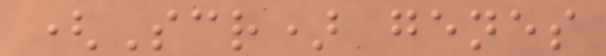(Scr) genes
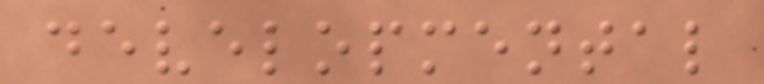developmental
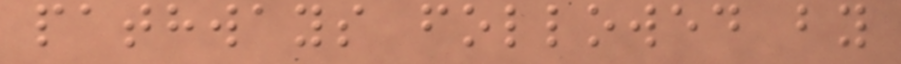pathways followed by
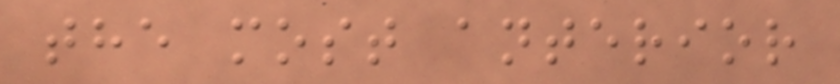the most anterior
